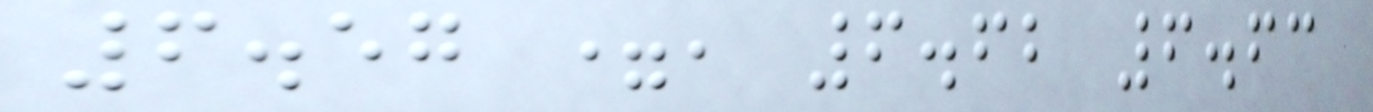6.57 =, 6.62 6.63
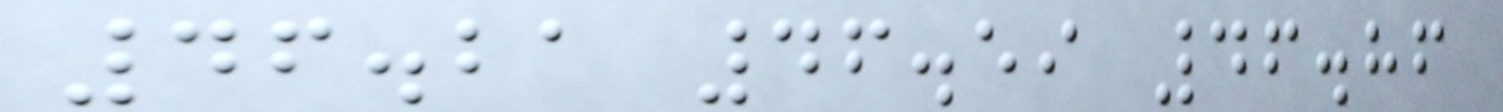46.21 46.59 46.86
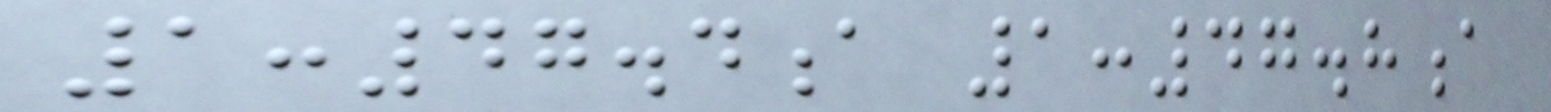1:47.4a 1:47.8a
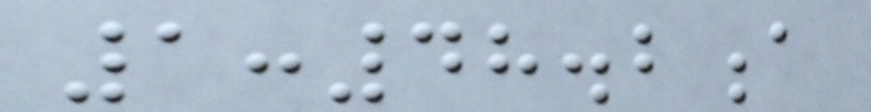1:48.2a
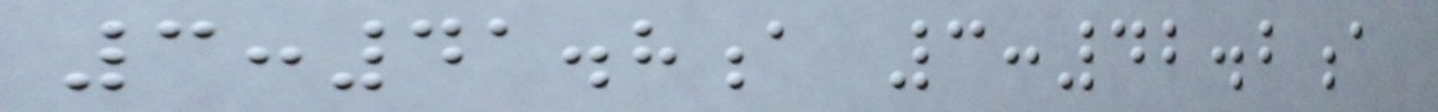3:41.8a 3:42.2a
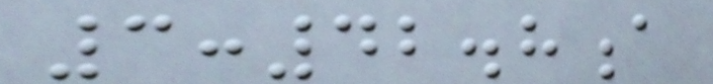3:42.8a
